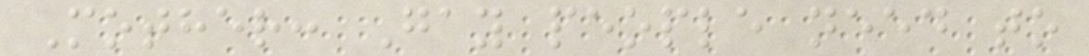Mother: Gay people need to
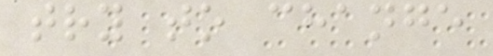try to change
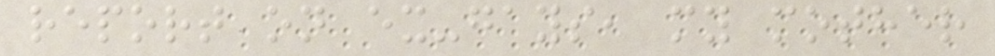report on ex-gays, my mother
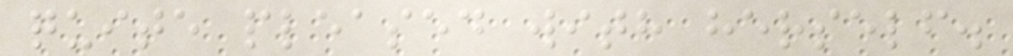quite pleased with herself.
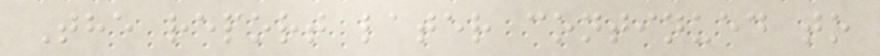The report later continued to
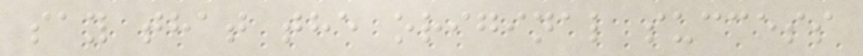say that the original success
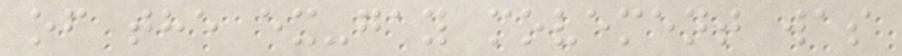of the ex-gay movement was
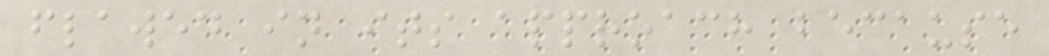flawed in its approach because
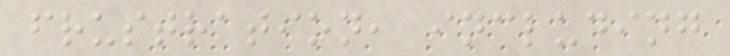frustration, including
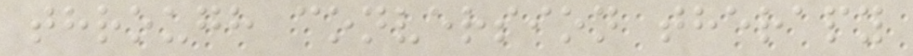through conversion therapy
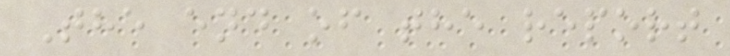The end of the report
